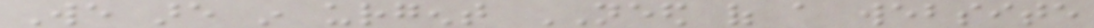We are in urgent NEED of a website
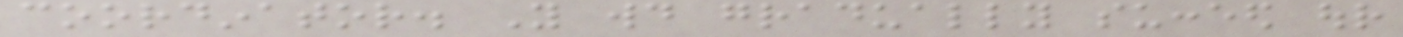coordinator. You would gradually succeed our
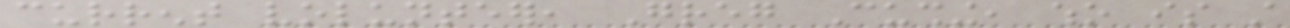current volunteer, Greg Cushing, who is still
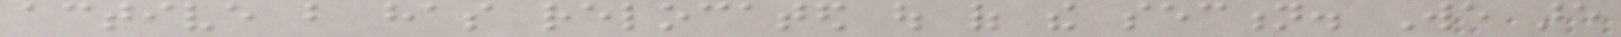active but has relocated out of the section. We are
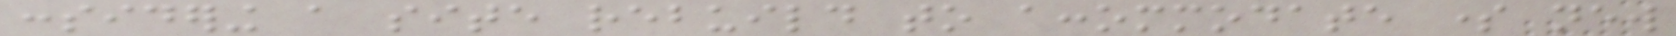considering a site rebuild to accommodate some new
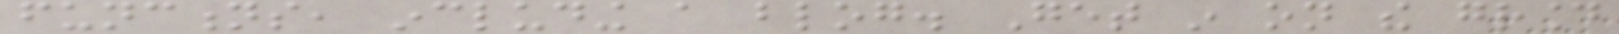functions, including a blog. Get in on the ground
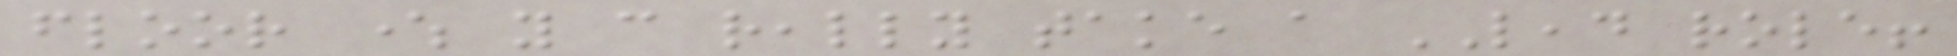floor where you can really take a LEAD role!
